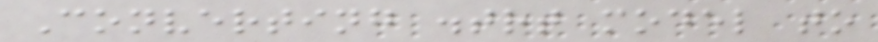Converting .trt model to
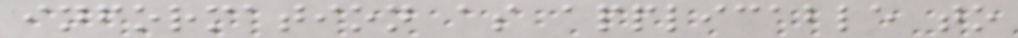information as applicable to
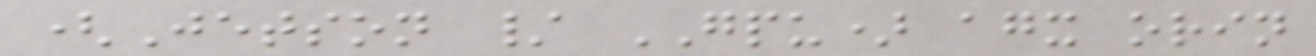(Jetson / GPU) agx orin
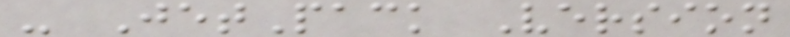- JetPack Version
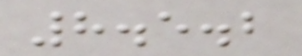8.5.2
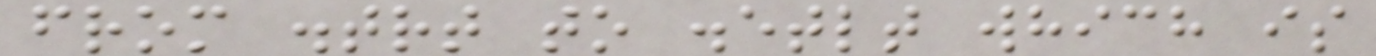from .trt to .etlt which is
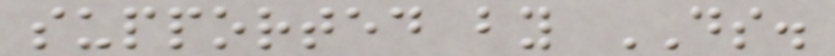supported by DS.
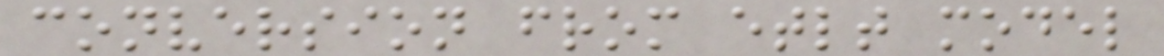conversion from etlt model
